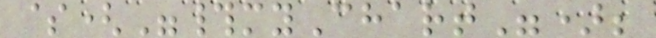$("#myChart");
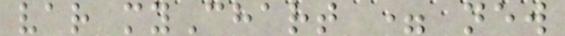var myChart = new
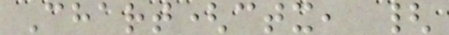Chart(ctx, {
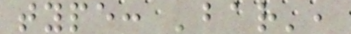type: 'bar',
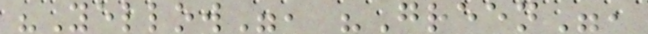"Yellow", "Green",
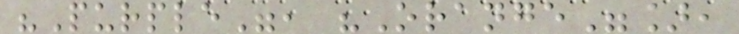"Purple", "Orange"],
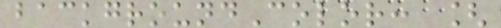backgroundColor: [
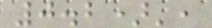0.2)',
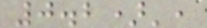0.2)',
